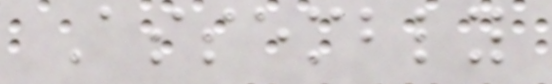Assembly
